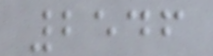2546
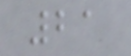21
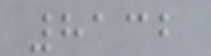8132
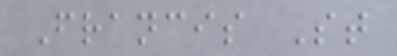Francis St
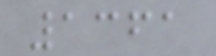1361
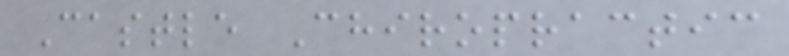Castle Chiropractic
